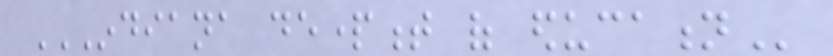INDIANA DEPARTMENT OF EDUCATION
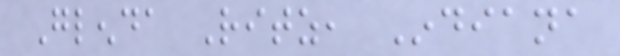Glenda Ritz, Indiana
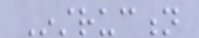Instruction
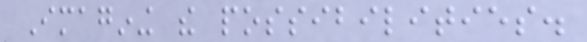Imagining the possibilities.
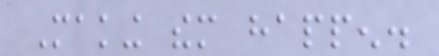Making them happen.
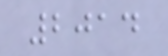2014
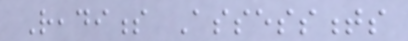Readiness Assessments
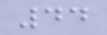44
